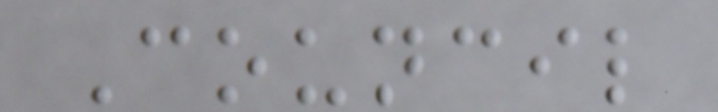Council
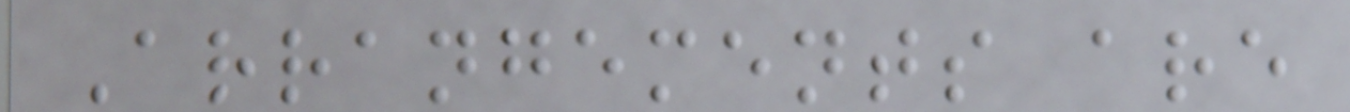Arrangements are
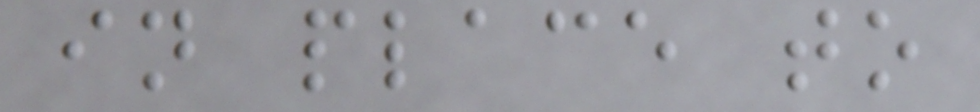in place to
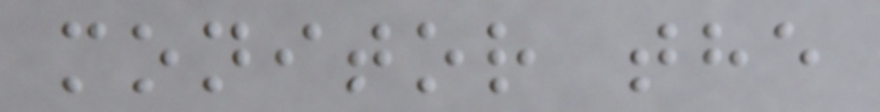monitor the
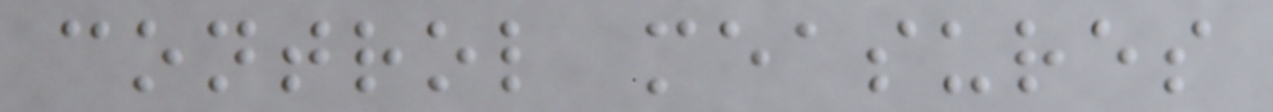control measures
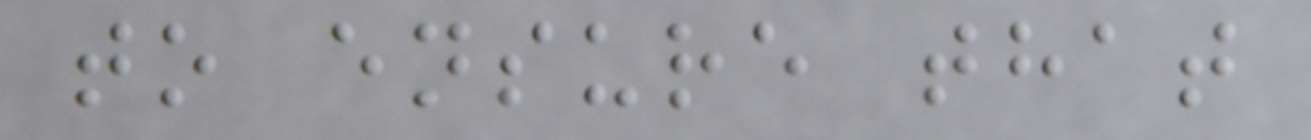to ensure that
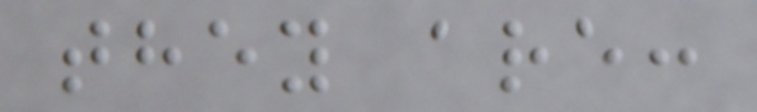they are:
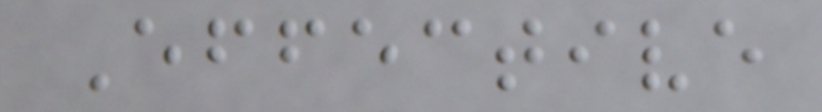Effective
